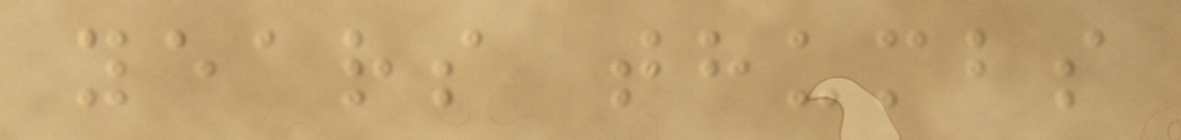years thumbs
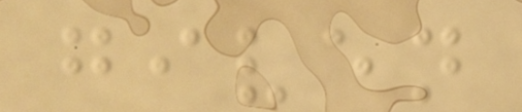given
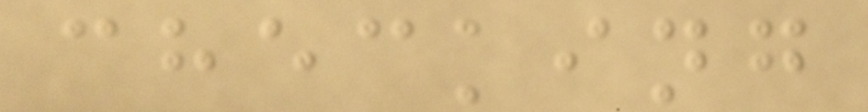checking
